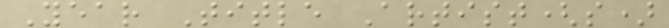Year Title Artist(s)
